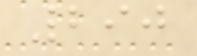290
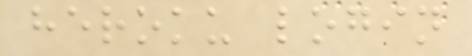heroku login
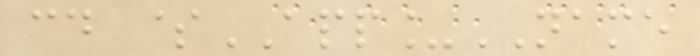cd $APP_NAME
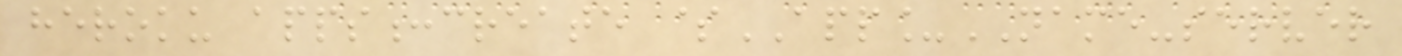heroku apps:create $APP_NAME-server
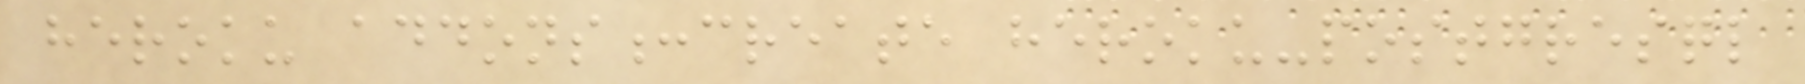heroku addons:create heroku-postgresql
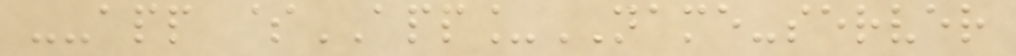--app $APP_NAME-server
